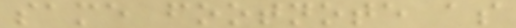same footnote as
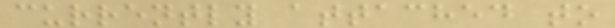currently attached to
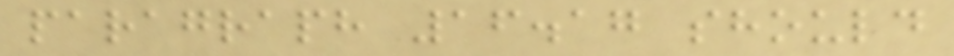paragraph 16.17 should
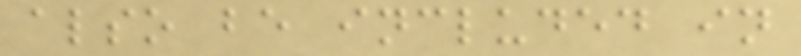also be included in
